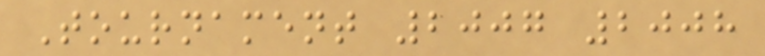Tournament 2007 2008
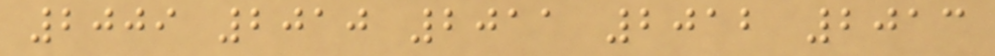2009 2010 2011 2012 2013
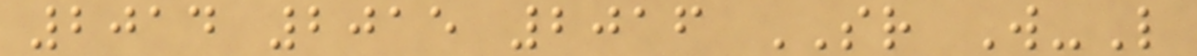2014 2015 2016 SR W-L
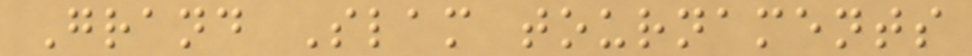Grand Slam tournaments
